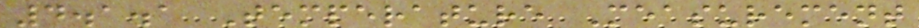4.1.1 Temperature Measurement
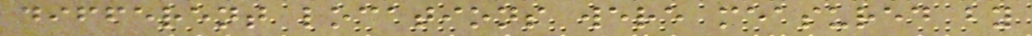different locations were measured by
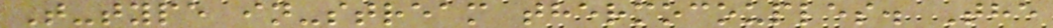T-type in-stream thermocouples. The
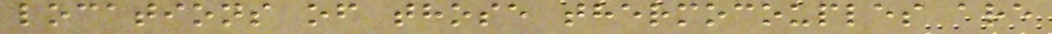locations of those thermocouples are
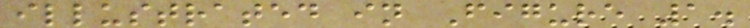illustrated in Figure 1.
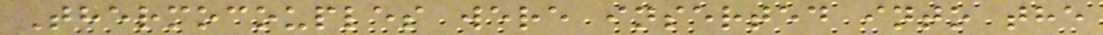Thermocouples were inserted into the
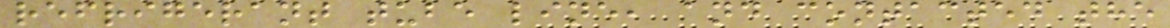refrigerant tube line, and contacted the
